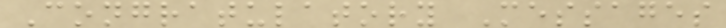Congratulatory Messages
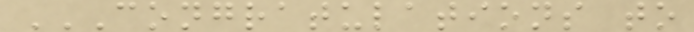CONGRATULATIONS TO
